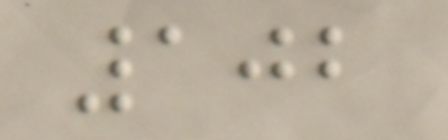102
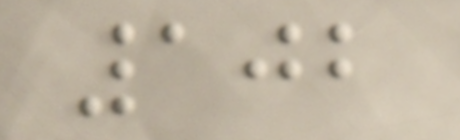102
